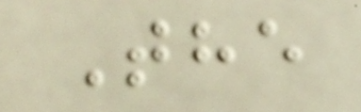The
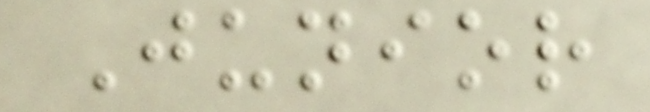Junior
